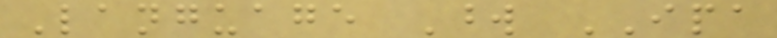Language Word IPA
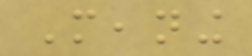Meaning
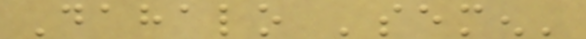Dahalo 'semen'
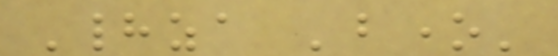Hadza 'bone'
